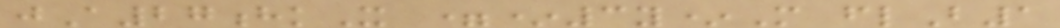jA27hkX =*3y*M flB1
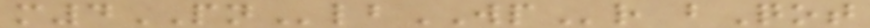m4PNlbWPr bQot
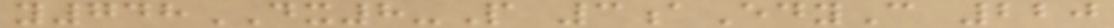y748DX8-P 3aEdyC 220
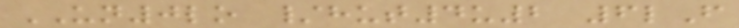UN0lo /hut4u2 6lF
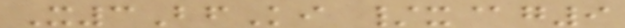X3BfKi /x@g9
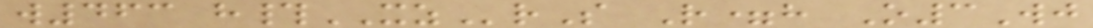w463 h#XZrS R=h O3Wj
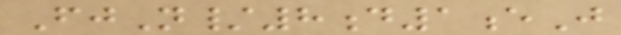FjN/8d1eJ
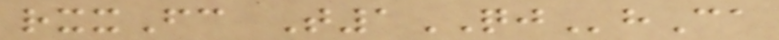rxxFc T1QJhCa
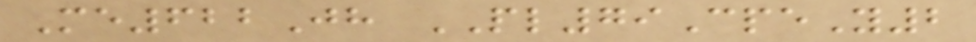Me622Jh PL79CpeY2
